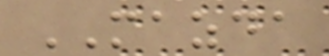MAZDA
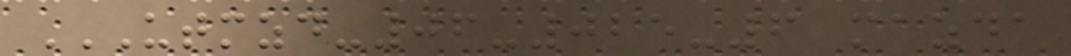UTMZD-06-025-6 MAZDA
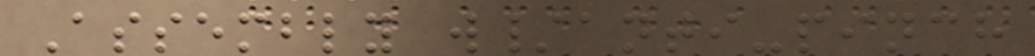Assembly w/anti-pinch
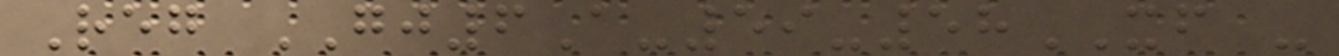Reg GJ6A-59-58XF -
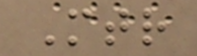Mtr
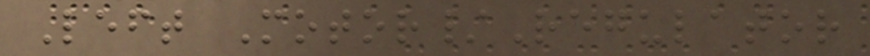Left Motor/Regulator
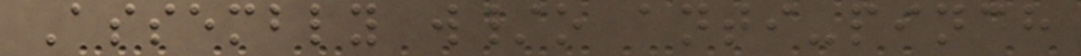Assembly w/o anti-pinch
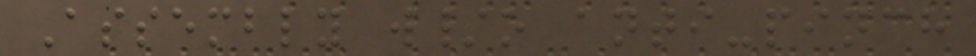Assembly w/o anti-pinch
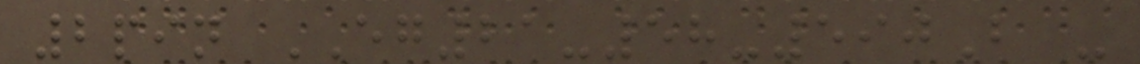2pin EG21-58-590B -
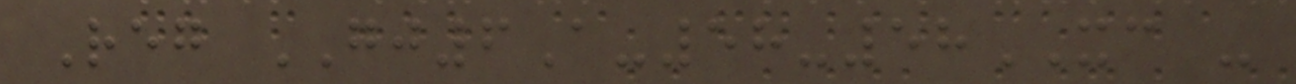Reg GJ6A-58-58XC -
